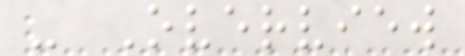- Overview
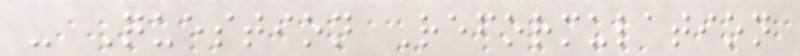- Question Reformulation
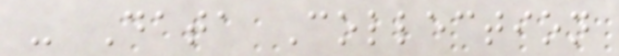- Data Collection
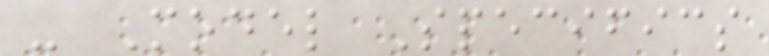- Model Specifics
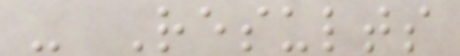- Results
